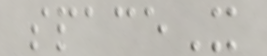spaceX
